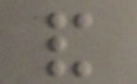and
